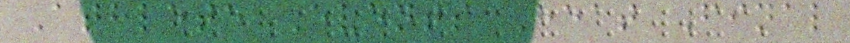Athlete Events Heat Final
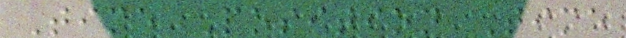Time Position Time
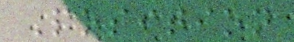Position
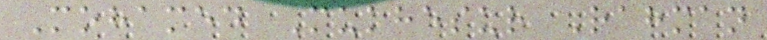Mohamed Mukhesur Rahman
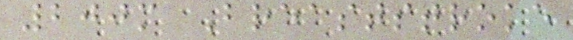200m Breaststroke
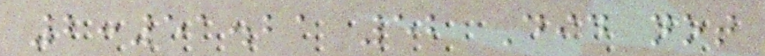2:51.21 52 Did not
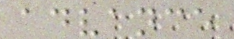advance
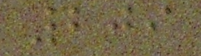209
